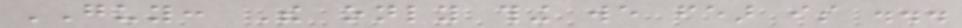GUY: The only thing we fear is ...
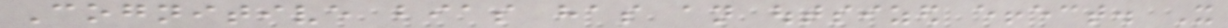Cognitive bias has an outsized effect. It
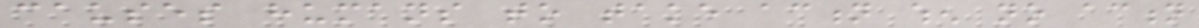causes humans to take action when no action
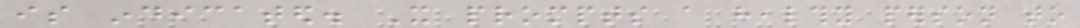is indicated. It prompts a healthy person to
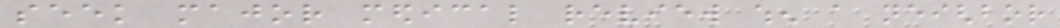seek major medical review when a neighbor
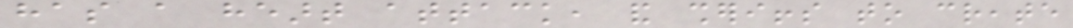has a heart attack, and sheriffs to create
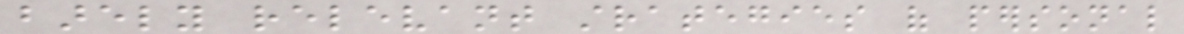barely relevant strategies of personal
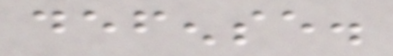defense.
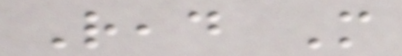Read More
